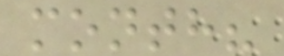month?
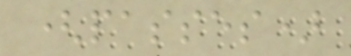(passes)
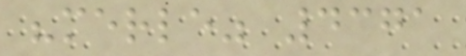"merle" 4371
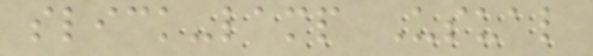slick-lamp Usual
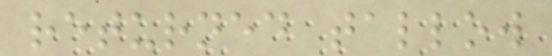returned tallow
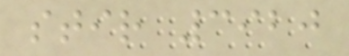stir 3920
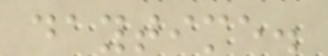daytime.
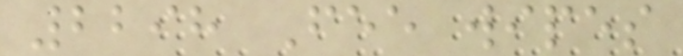2298 Fee wipes
